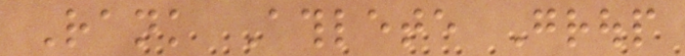Rank Athlete Group
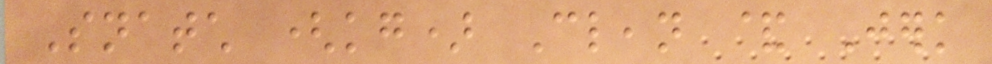Snatch (kg) Clean & Jerk
